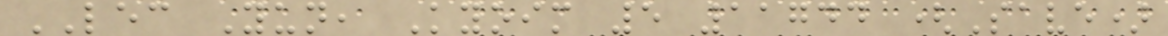LEC Yun, Kyoim 5 11744 (Save)
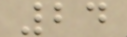24
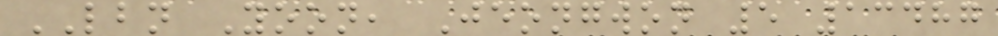LBN Yoon, Jeongwon 5 13487
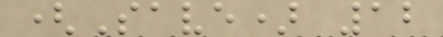(Save) 12
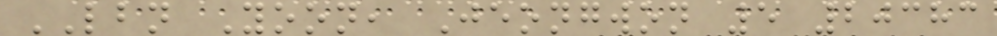LBN Yoon, Jeongwon 5 20383
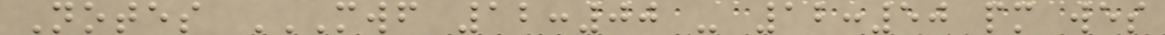Notes MWF 12:00 - 12:50 PM WES
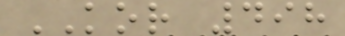KOR 498
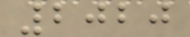2020
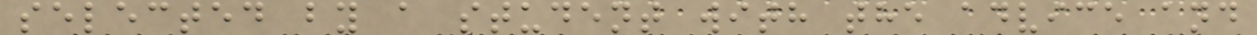selected by a student with the advice and
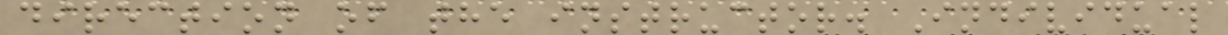direction of the instructor. Individual
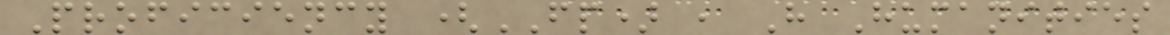Proficiency (FP) , H Humanities
